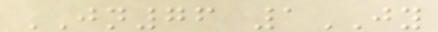JN76 1JY
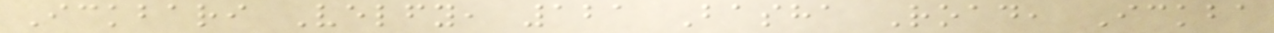Ickbari Velfy, 121 Basha Road, Ickba
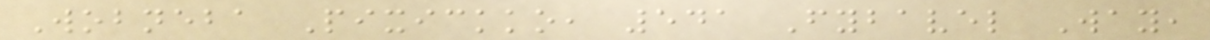Wobneba Pixickko, 541 Fybavel Way,
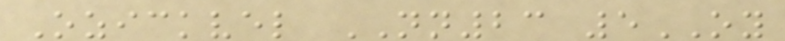Ozickvel NN23 5OY
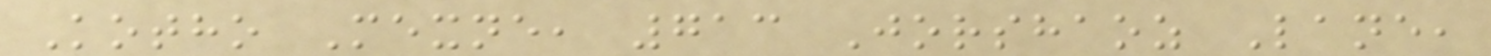Kotho Mexne, 713 Jorshaoz Lane,
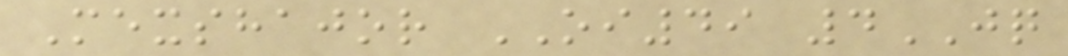Mexshajor OI49 4JQ
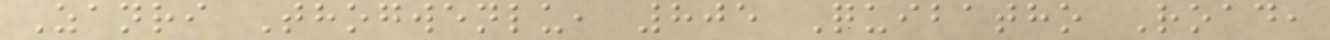Zanri Thogwenlu, 805 Quibatho Road,
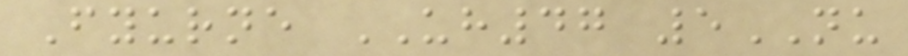Fyurne UH47 5NU
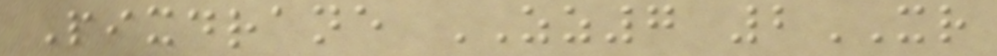Pixdrane ZZ7 2XR
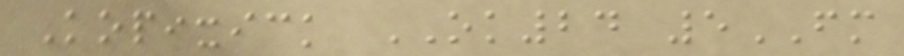Kopixick OK24 5FM
